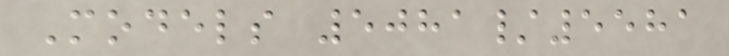Models 5081/5581
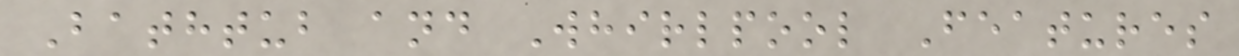Bathtub and Whirlpool Features
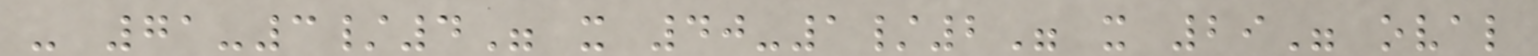- 71-3/4" x 40-1/2" x 29" oval
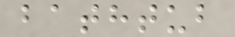bathtub
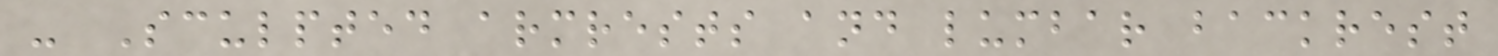- Sculpted armrests and lumbar backrest
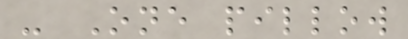- One pillow
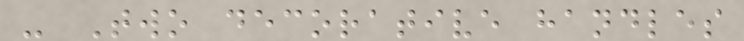- Two decorative handles
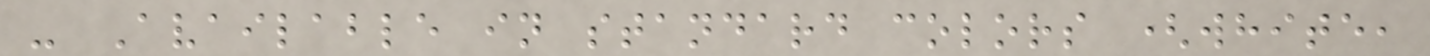- Available in standard colors (white,
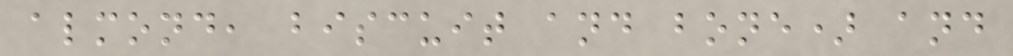almond, biscuit and bone) and
